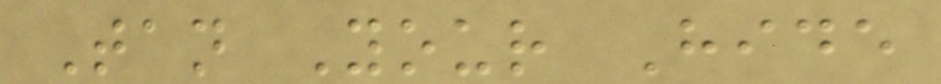Tan Your Hide
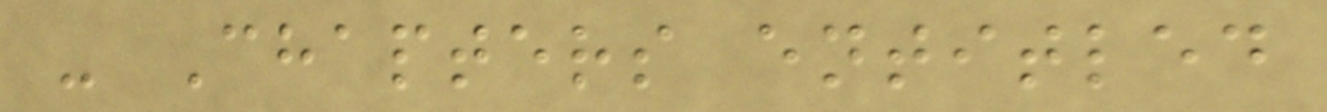- Chapters entitled
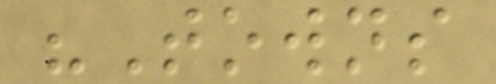"Towns
